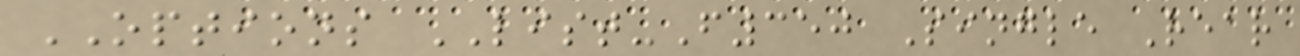OPTIONS LIST-F350 Single Rear
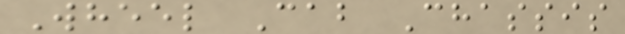Wheel Cab Chassis
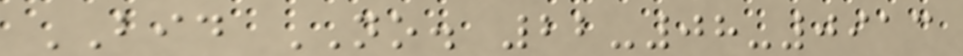BID NO. 22-08-0913
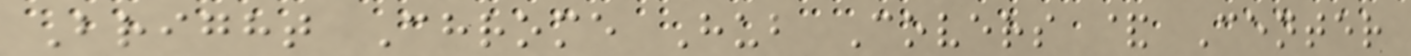Bright Chrome Hub Covers & Center
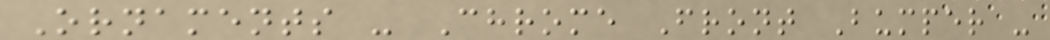Ornaments - Chrome Front Bumper -
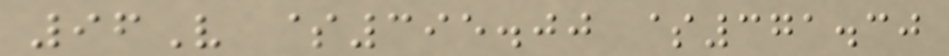96V $395.00 $371.30
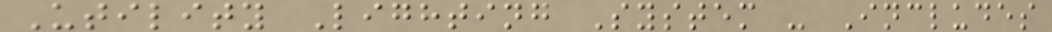Utility Lighting System - Includes
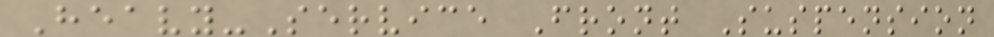Heavy-Service Front Suspension
